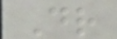Dr
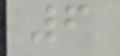6
